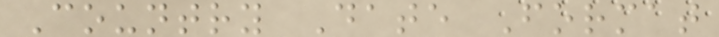Country Date Format
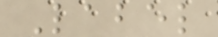Label
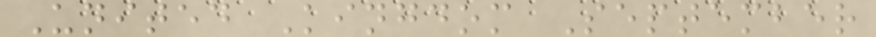United Kingdom September
